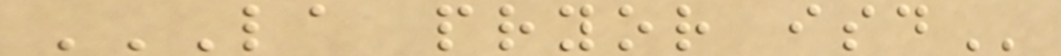LA PRYOR ISD
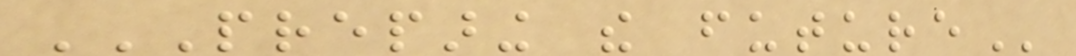PREPARING THE FUTURE
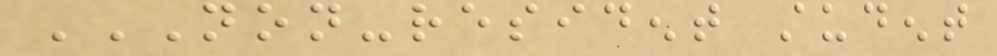NON-RESIDENT STUDENT
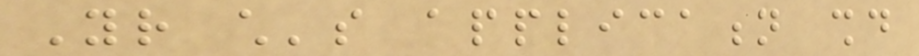Your child's application should
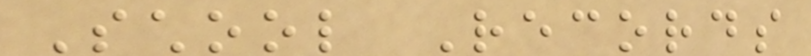School Records
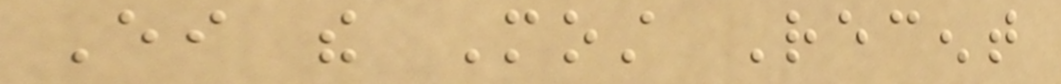Either the Most Recent
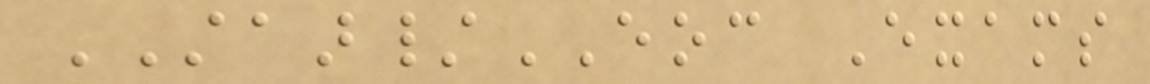STAAR/EOC Exams
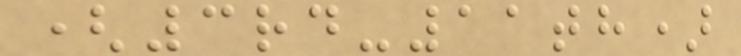(3rd-11th)
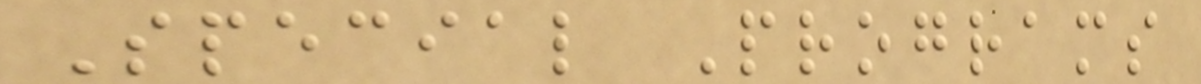Special Programs
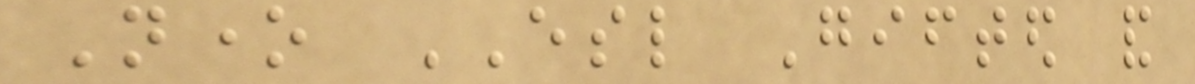None ESL Gifted and
